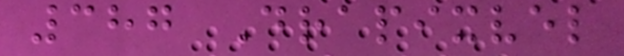387 Drapixvel
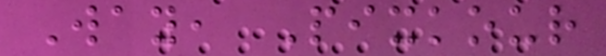Way, Pixkour
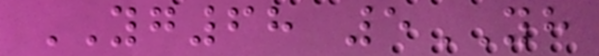YG68 5YH
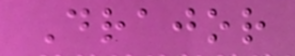Drajor
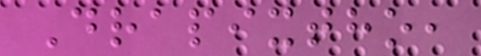Drapixtho,
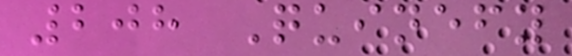208 Quinefy
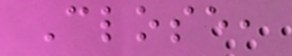Close,
